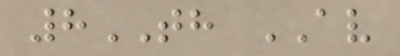8TH AV
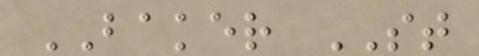BAKER ST
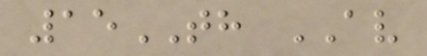15TH AV
